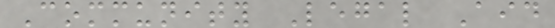Community Legal Aid
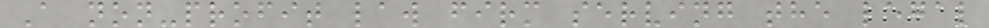A non-profit law firm serving the legal
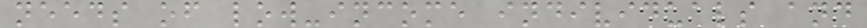needs of low-income individuals and
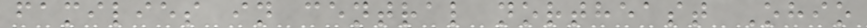families in central northeast Ohio
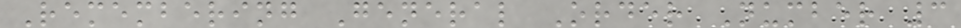Remembering General Order Number 3
